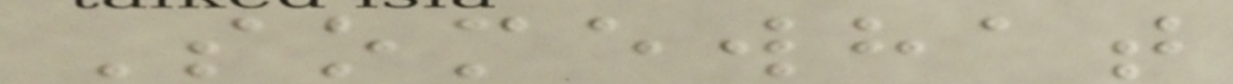Somewhat
